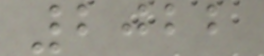2022
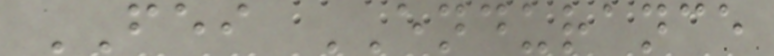FEI ENDURANCE
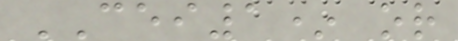CEI1* or
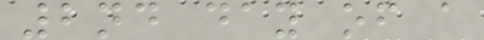2nd day of a
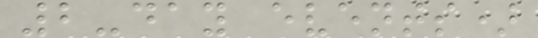2-day events)
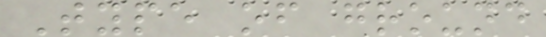Type of ground
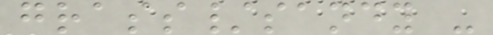grass/sandy -
